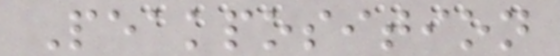Peakposition
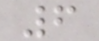6
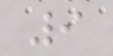9
